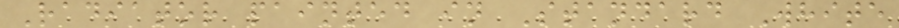Radiator painted in Standard White
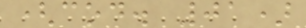(cod. 01)
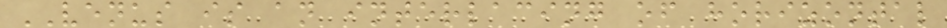VENUS is an interlacing of horizontal
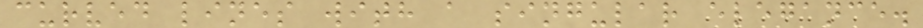curved lines with a singular elegance.
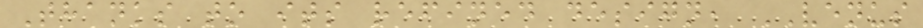Thanks to its refined design, VENUS
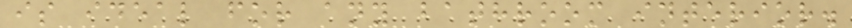is ideal for any bathroom interior.
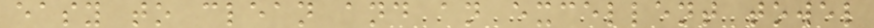easy to clean and an excellent towel
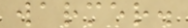warmer.
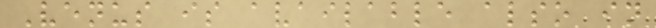Venus is available also in
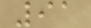91
